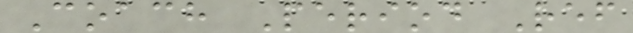Coach Period Ref
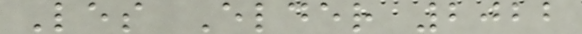Les Elder 2022
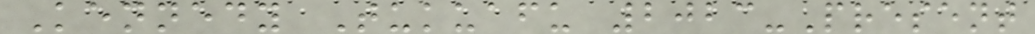Kennedy Tukuafu 2023-Present
